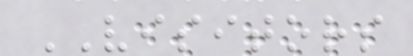VISITORS
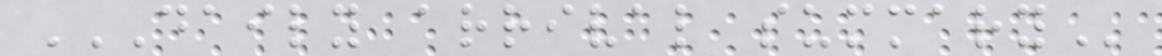DAILY ARRIVAL SUMMARY
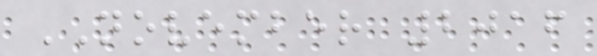NOVEMBER 2016
